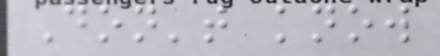Don't know
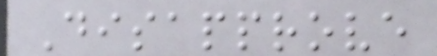Disapprove
